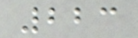223
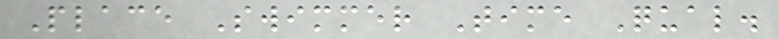Place Swimmer Time Qual.
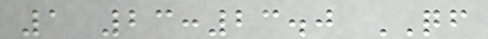1 23:23.0 QF
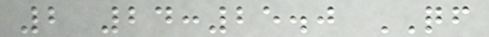2 24:25.0 QF
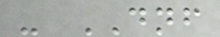- DNF
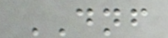DNF
